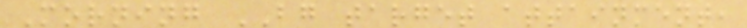Morning BG target attainment,
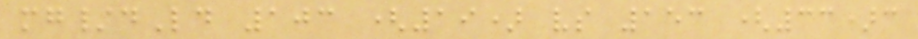mg/dLd 103 (19) vs 153 (33)c
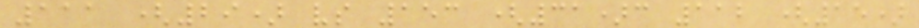111 (29) vs 153 (31)c 112 (15)
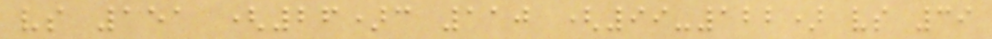vs 151 (26)c 110 (99-122) vs 39
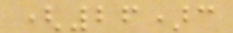(26)c
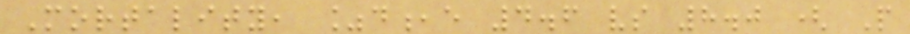Mortality, %d,e 4.6 vs 8.0 ( P
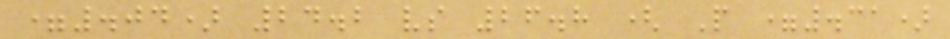=.04) 24.2 vs 26.8 ( P =.31)
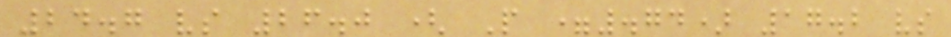24.7 vs 26.0 ( P =.74) 17.2 vs
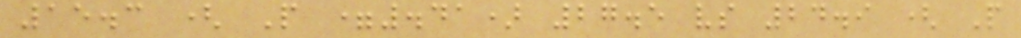15.3 ( P =.41) 27.5 vs 24.9 ( P
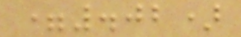=.02)
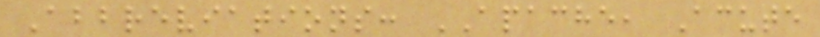Abbreviations: APACHE, Acute
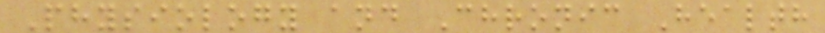Physiology and Chronic Health
